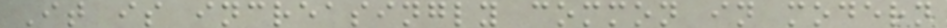It is increasingly common in modern
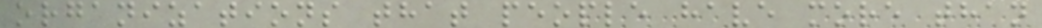organizations that people have more than
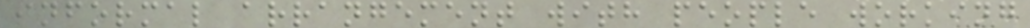informal arrangement with people working
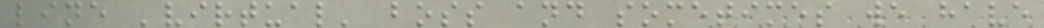line 'virtual' boss and sometimes we have
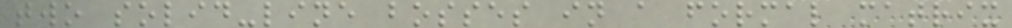two solid-line bosses in a formal matrix
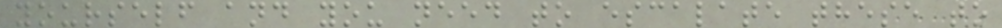yourself and you need to escalate these to
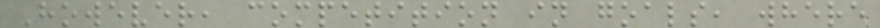However, competition in goals, where
